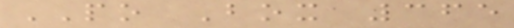PO Box 365
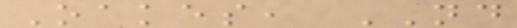Oakes, ND
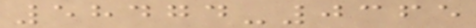58474-0365
